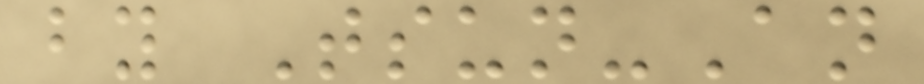by Tsun-An
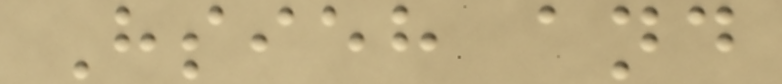Hsieh and
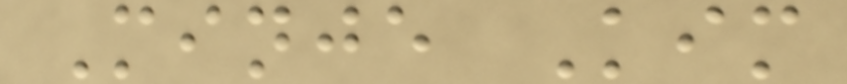Minje Kim
